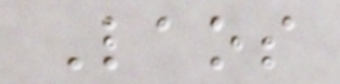Laos
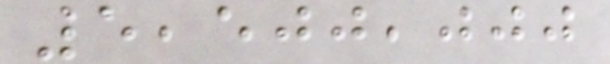5,500,000
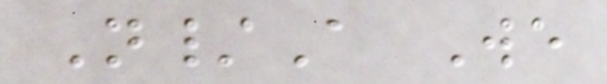N/A We
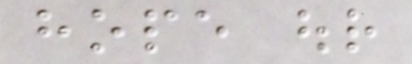hope our
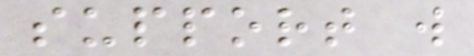support will
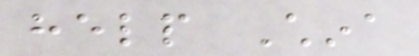help China
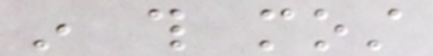in this most
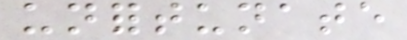unfortunate
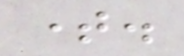time.
